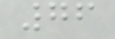76
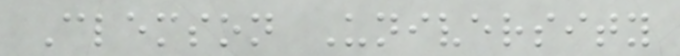Clemson University
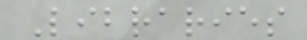Libraries
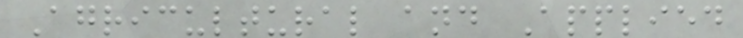Agricultural and Applied
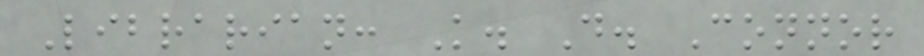Librarian: K. D. Connor
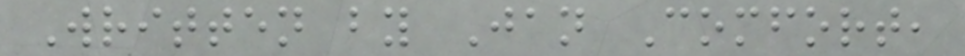Written by Jan Comfort,
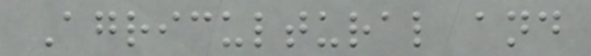Agricultural and
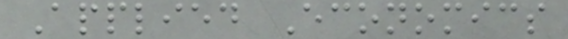Applied Economics
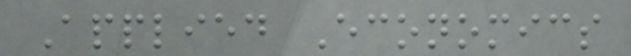Applied Economics
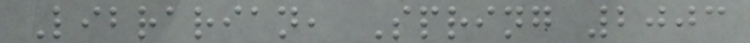Librarian, Spring 2003
